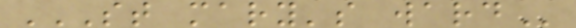ST MARY'S WARD
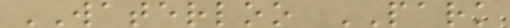WATERLOO PARK
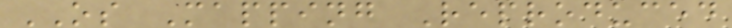OS Mapping Reproduced
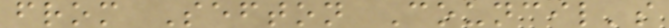from Sefton Council's
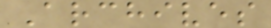Archives
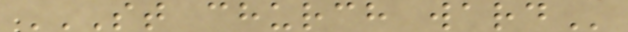ST CHURCH WARD
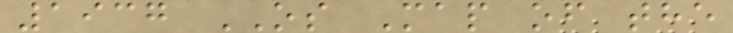1937 OS Map of the
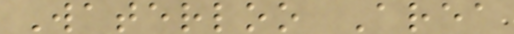Waterloo Area
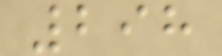298
